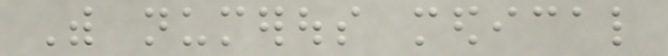With numerous medical
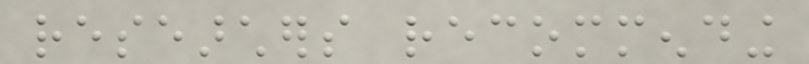researchers recommending
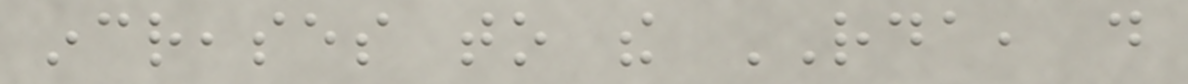increases to the RDA, do
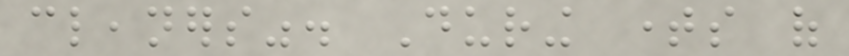cleaners". During times of
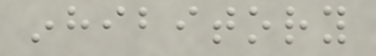inhibitory
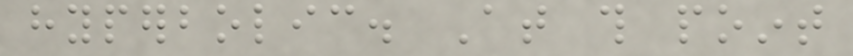hyperbolic. At this point
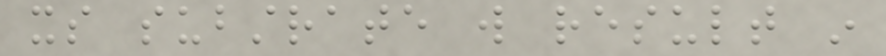its substrate will result in
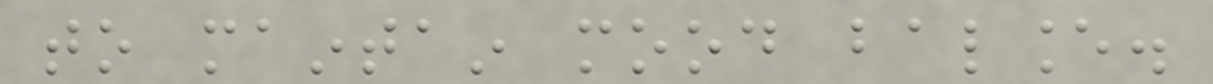to maintain mood balance.
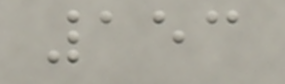153
